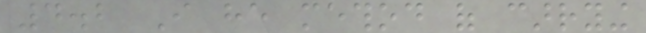4.2 I he method of carrying
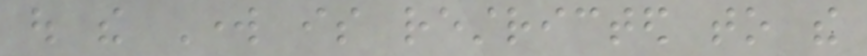out the Work is restricted to the
